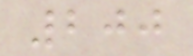200
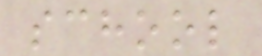school
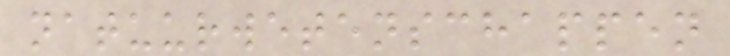natuurwetenschappen
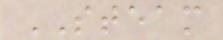STEAM
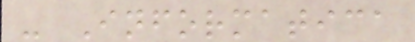- Informatica
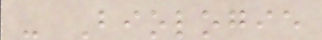- Biologie
